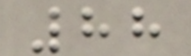88
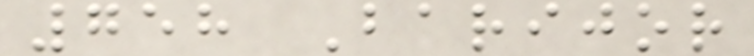758 Barijor
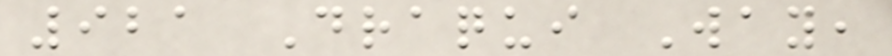921 Draqui Way,
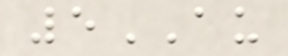5AU
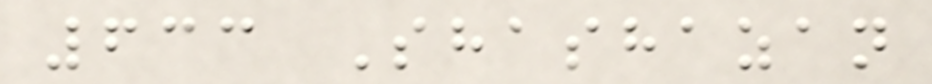633 Shashazan
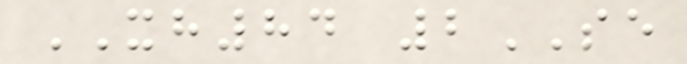XH84 2SE
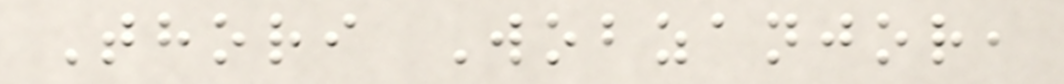Thori Wobzanjor,
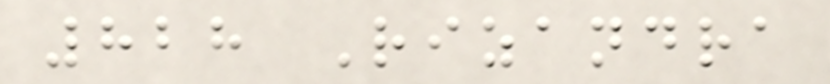828 Rizandra
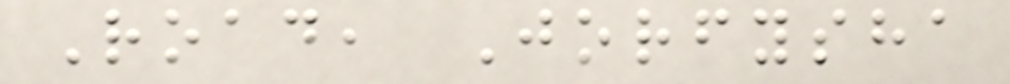Road, Jorfysha
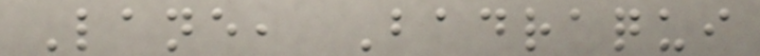Lane, Badraqui
